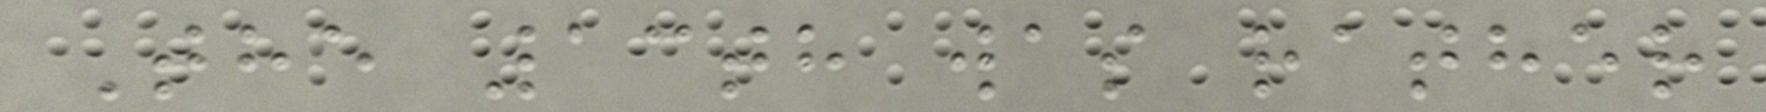The 13th was rather
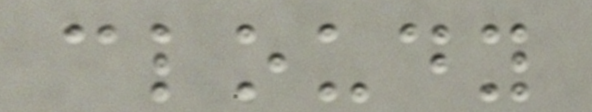cloudy
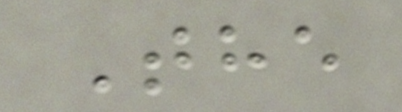The
